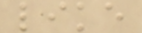like
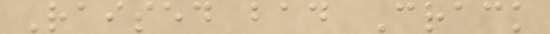Raised bad Crack
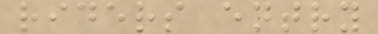riders entry
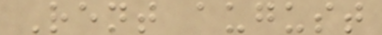Rent august
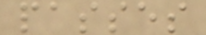passes
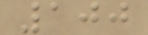100
